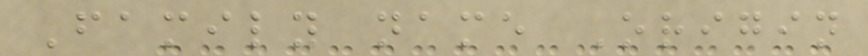Family name Origin
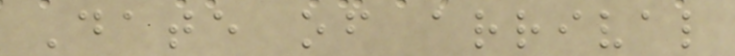Date of arrival
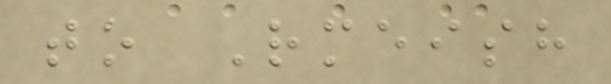to Rmeish
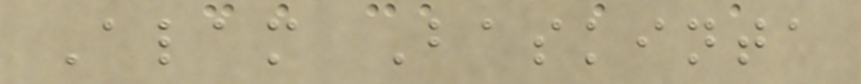Alam Baskinta
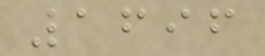1696
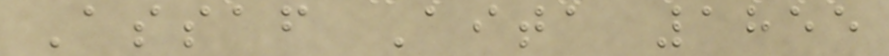Assaf Aita 1855
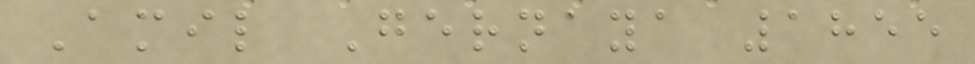Amil Gernaya 1855
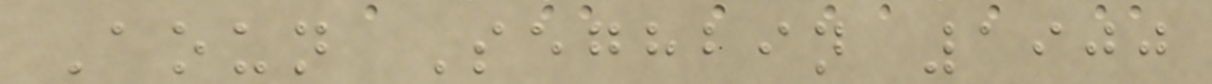Aoun Seghbin 1900
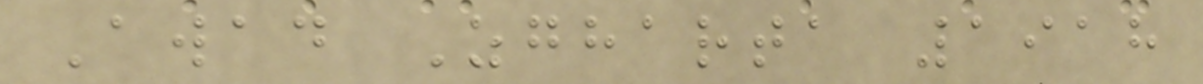Awad Zgharta 1918
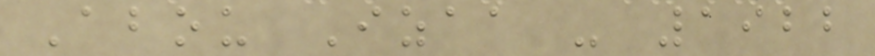Abou Izaa - 1922
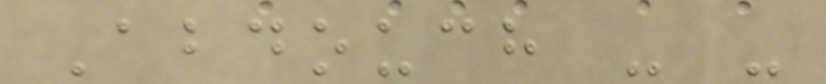Abdouch - -
